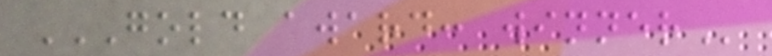GOLD AWARD: WINNER
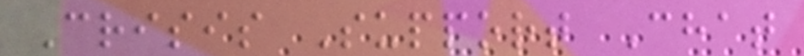Crisis Support Chat
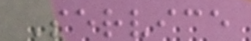Service
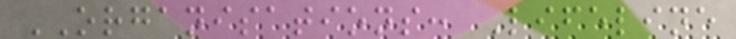ORGANISATIONS: Lifeline
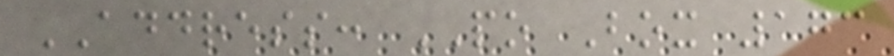ADDRESS: PO Box 173
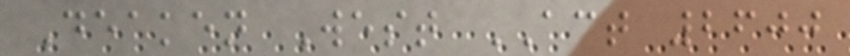Deaken West ACT 2600
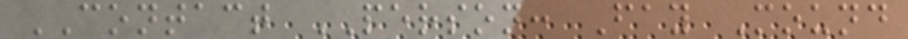CONTACT PERSON: Fay Mound
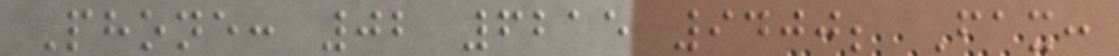Phone: 02 6215 9400; Fax:
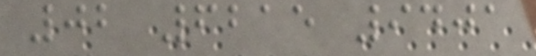02 6215 9401
